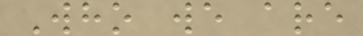Who we are
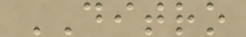DITRO
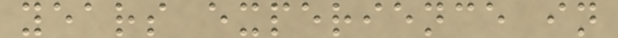years experience in
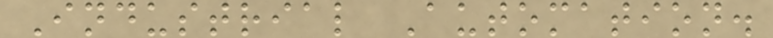Industrial Automation.
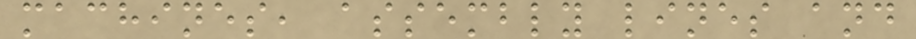machines, assembly lines and
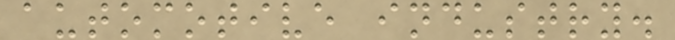automotive industry.
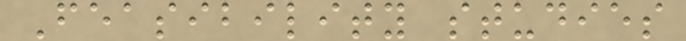Feasibility studies
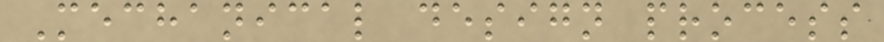Mechanical design process
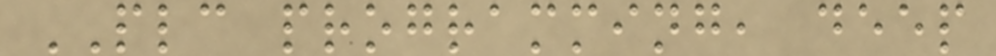PLC programming, deep
